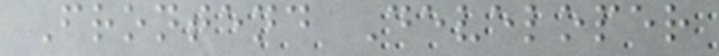Frontend Developer
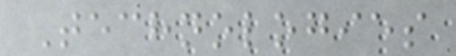Technologies
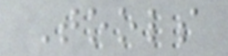Tools
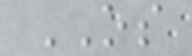OS
